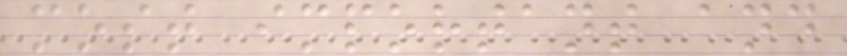most important and
